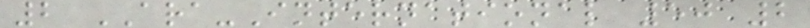2 ARA-International 50 2
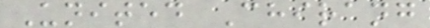United Chirang
